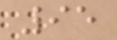95
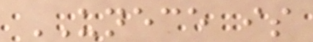UNECE is
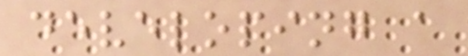developing a
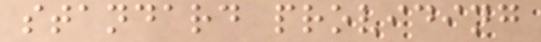standard providing
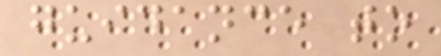guidance to
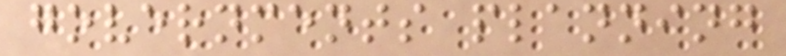governments planning
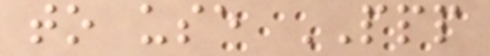to use PPP
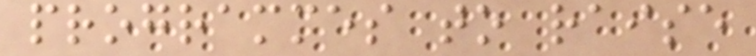programmes to raise
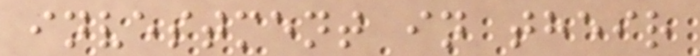investment in their
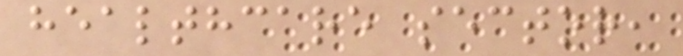healthcare sector,
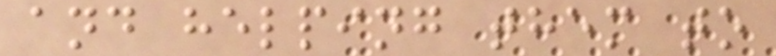and helping them to
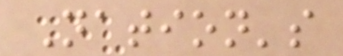Nation's
